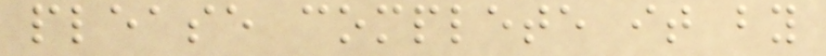please complete it by
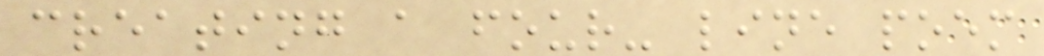creating a four- line poem
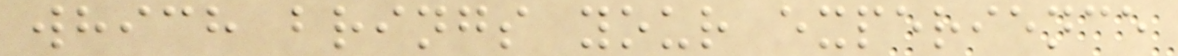which brings your experience
